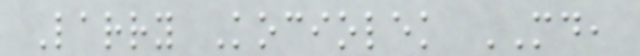Larry Kociolek MD,
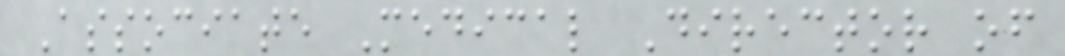Associate Medical Director of
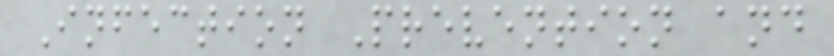Infection Prevention and
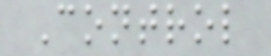Control
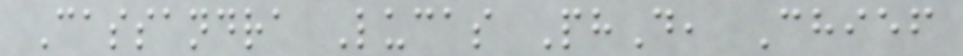Cassandra Lucas PhD, Chief
